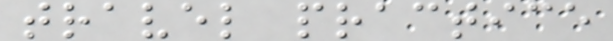travel practice
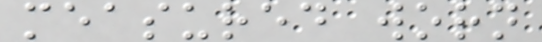measured worn
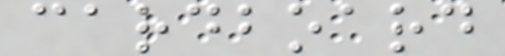cardboard
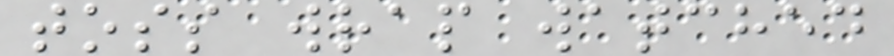toss wrap watched
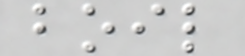boil
